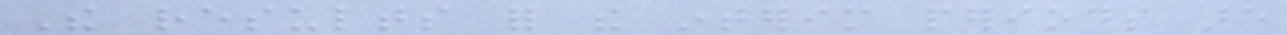The results for the interim periods are
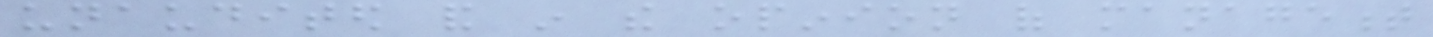unaudited and in the opinion of management
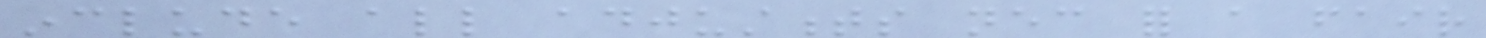include all adjustments necessary for a fair
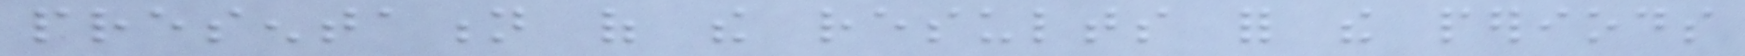presentation of the results for the periods
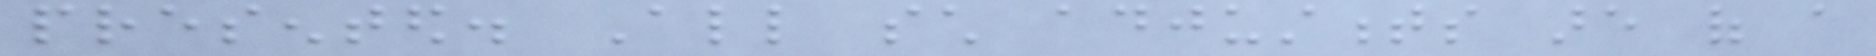presented. All such adjustments are of a
